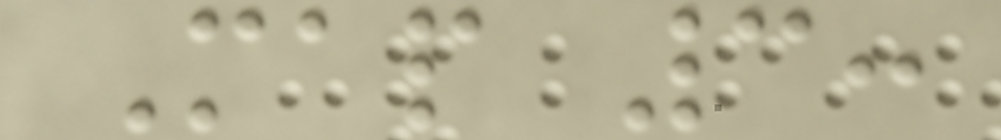Map 3:
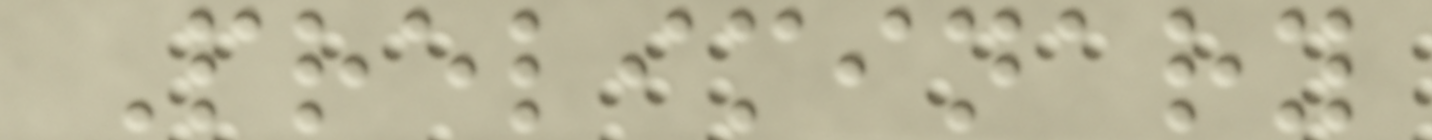Preliminary
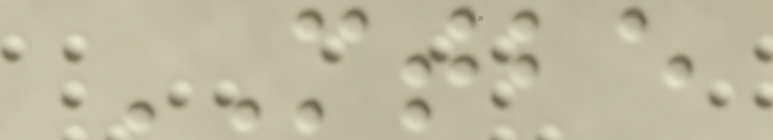MTBE
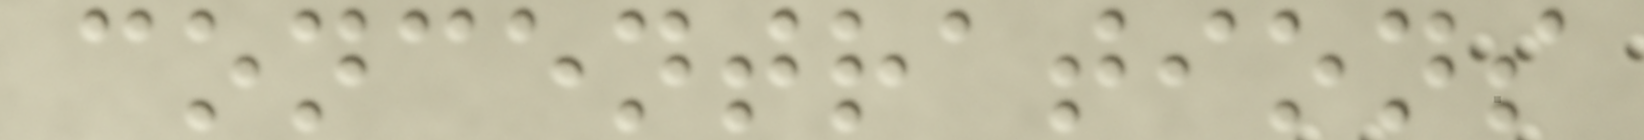concentrations
